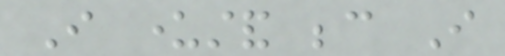I understand because I
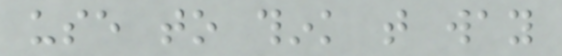use to think that way
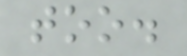too.
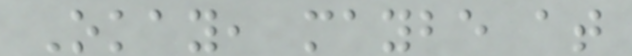Okay, maybe at
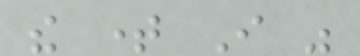the time I was
